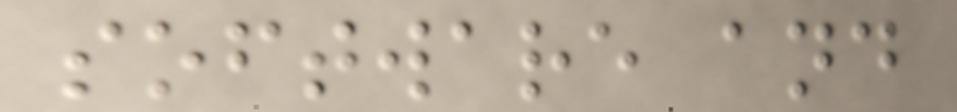software and
